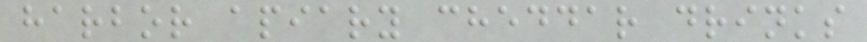harbor apiary cheddar drinks
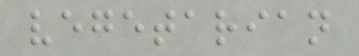vegetarian
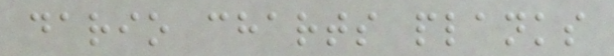dario charts planks
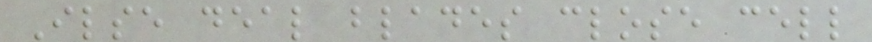Ilse deal blades close cell
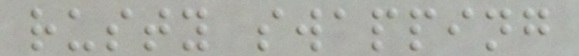rusty swapping
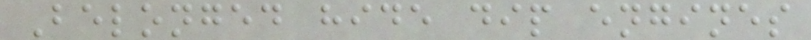Belonged hide dip engines
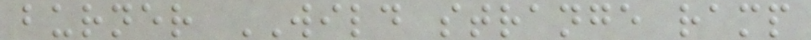burner WILD strange ramp
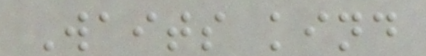Waits kind
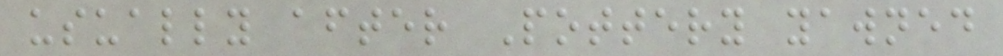usually after Pottery yawned
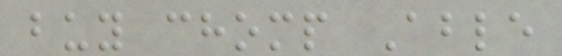buy chomp Able
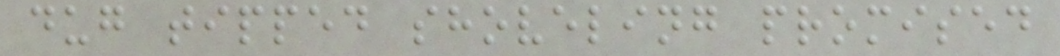dug tipped shoveling promised
